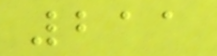211
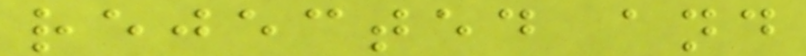rejected and
